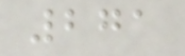271
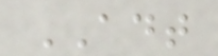ADT
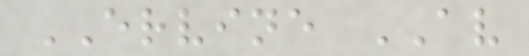ERVINE AV
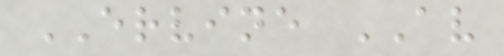ERVINE AV
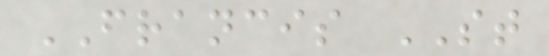FRANCIS ST
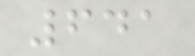641
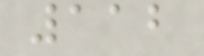112
